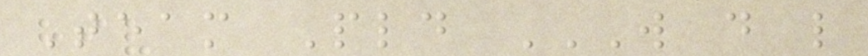Team Pld W D L
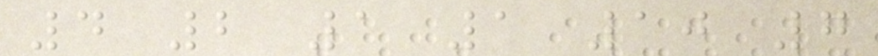4 2 1 1 10 7
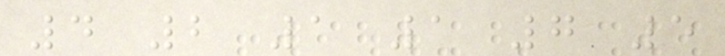4 2 1 1 7 5
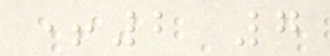+2 7
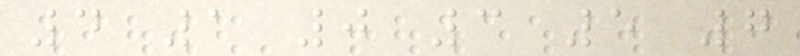4 1 0 3 5 7
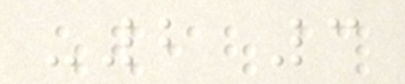-2 3
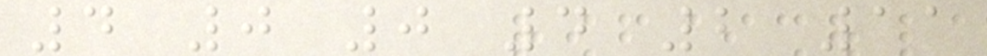4 0 0 4 2 11
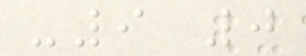-9 0
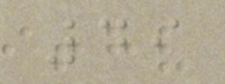49
